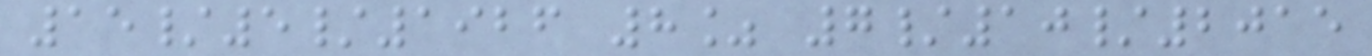15/5/1926 8% 7/10/2015
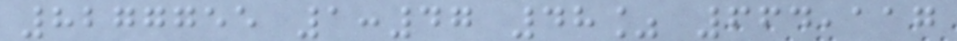8277755 1:47 48% 664,117
